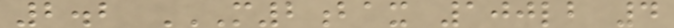2.2 M2BAX 100LB 4
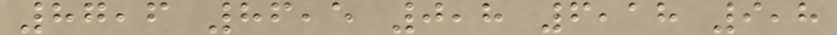87,6 86,5 0,8 6,18 9,8
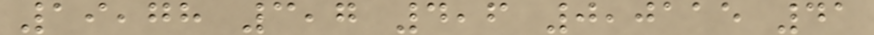19,78 3,7 4,6 0,0115 41
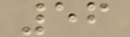56
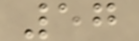57
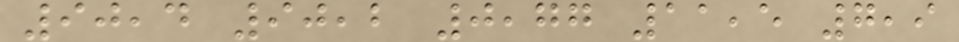90,4 90,2 0,77 11,5 7,9
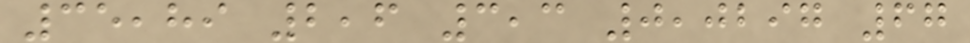35,89 2,6 3,3 0,0297 67
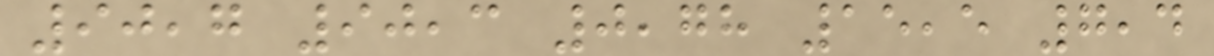90,7 90,3 0,78 15,5 7,4
